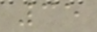35
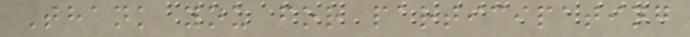Thank you for participating
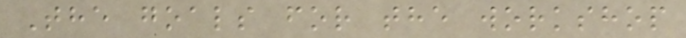The goals for the workshop
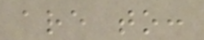are to:
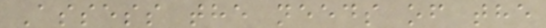Assess the needs of the
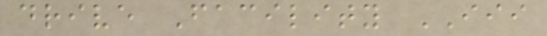drive Facility III
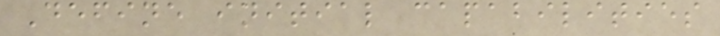Define initial capabilities
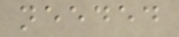needed
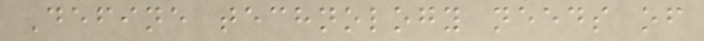Define technology needs of
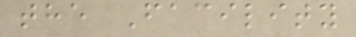the Facility
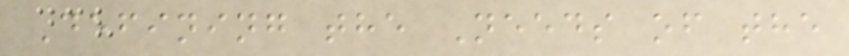Defining the Needs of the
